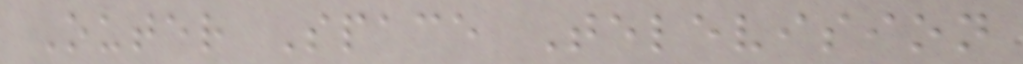Outer Space Television
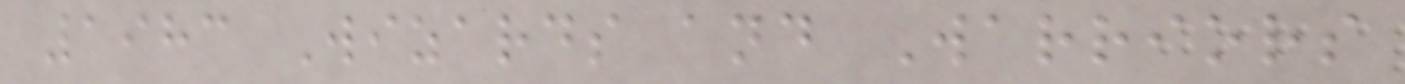1983 Wizards and Warriors
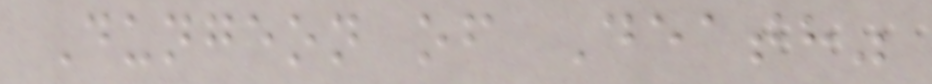Dungeon of Death"
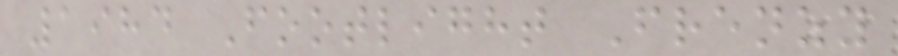1984 Footlight Frenzy
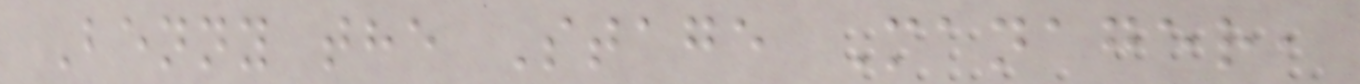Benny the Stage Manager,
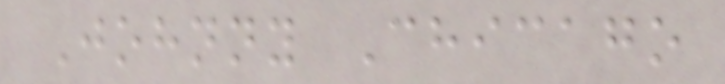Johnny Chicago
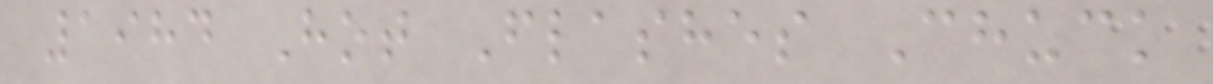1984 Hot Flashes Chuck
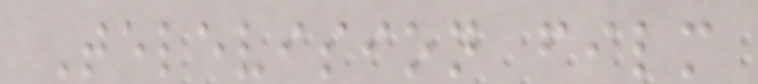Television film
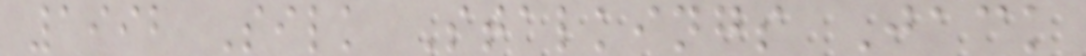1992 Silk Stalkings Jack
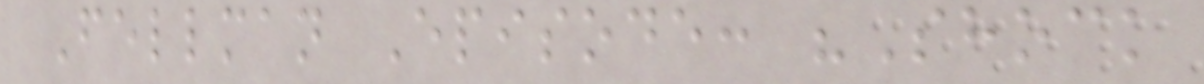Fellman Episode: "Shock
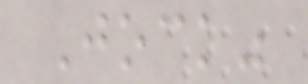Jock"
